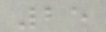25
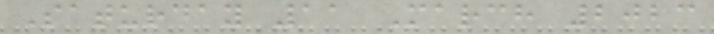Saturday 11 March 2023
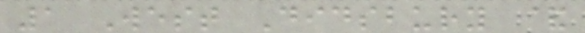1 West Didsbury &
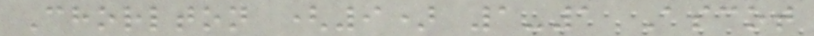Chorlton (9) 1-1 Ascot
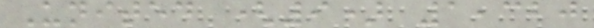United (9) 1,320
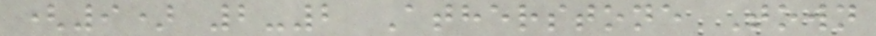(9) 2-2 Atherstone Town
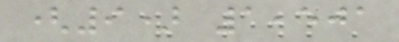(9) 1,501
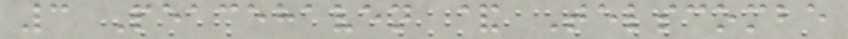3 Peacehaven & Telscombe
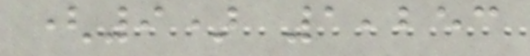(9) 1,253
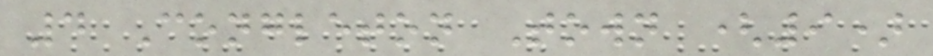4 Congleton Town (9)
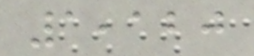1,120
